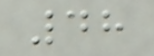48
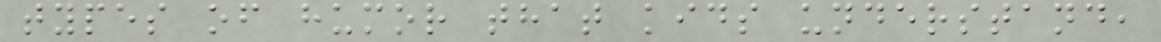types of humor that kids understand,
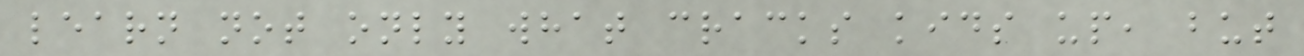learn not only what cracks kids up, but
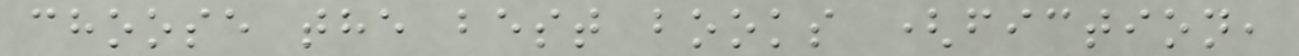choose the best books (fiction,
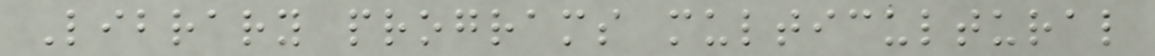Library programs multicultural
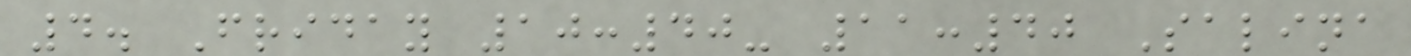4. Friday 10:40- 11:40 Salina
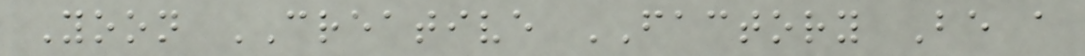Yoon CREATIVE FACTORY Be a
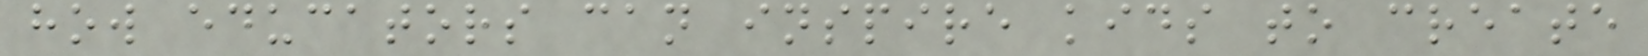how educators can inspire kids to create
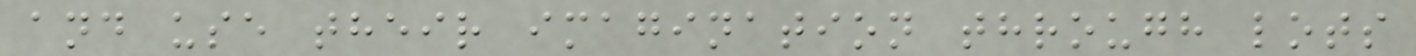and use their imagination through lots
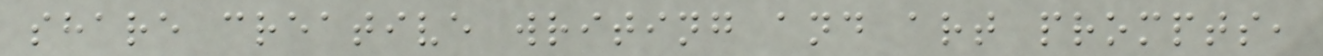share creative writing and art prompts,
